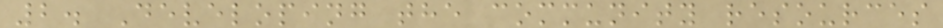2. Developing the community resources
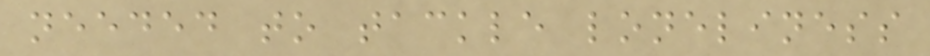needed to tackle loneliness
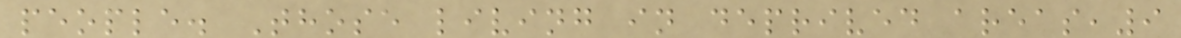people. Those living in deprived areas,9
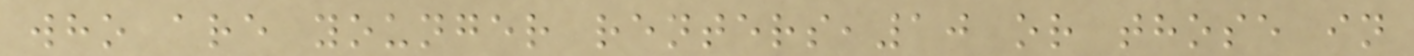who are younger renters,10 or those in
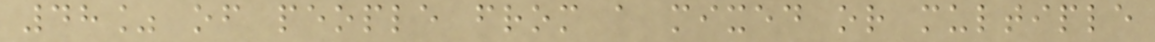48% of people from a mixed or multiple
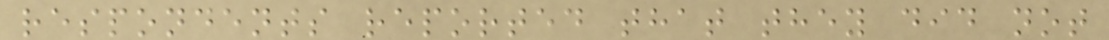respondents reported that they did not
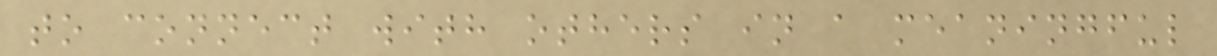to connect with others in a meaningful
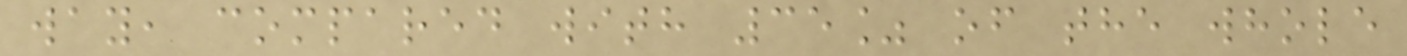way, compared with 35% of the whole
